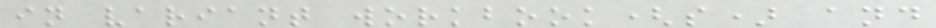in variant workbook(s) and
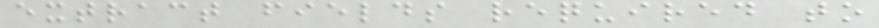extract fields required to
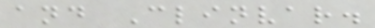and Clinvar.
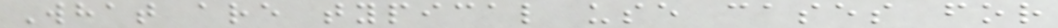What are typical use cases for
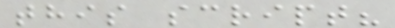this script?
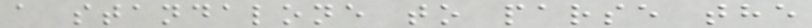a standalone to parse the
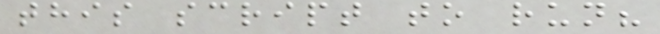this script to run?
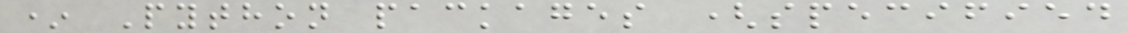* Python packages (specified
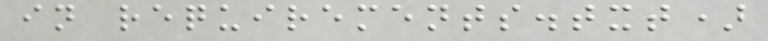in requirements.txt)
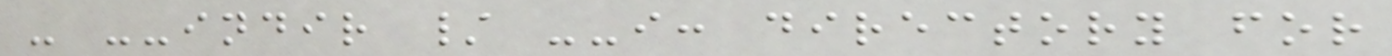- --indir / --i: directory for
